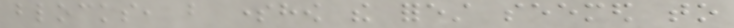blocks, but somehow the forest seemed to
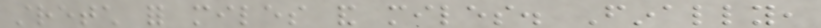stretch for miles and miles. Finally,
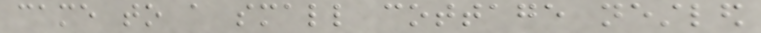came to a small cottage nestled
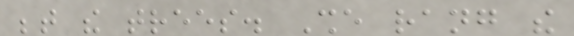between the trees. She rang the
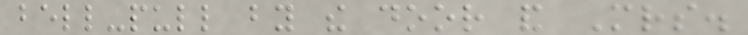bell-pull by the door and Mrs.
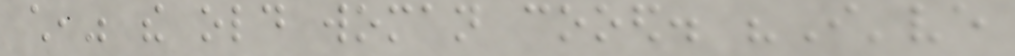child," the old woman cooed. "I've
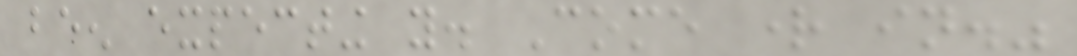been expecting you. Come right in."
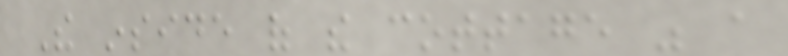The inside of the cottage was a
